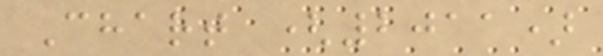Chart (2011)
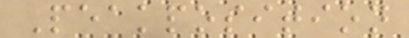Peakposition
